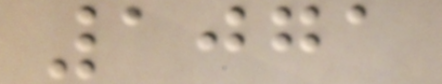1071
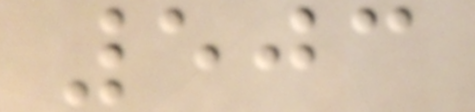503
